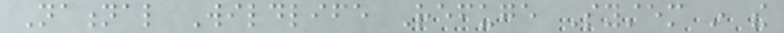National Wildlife Refuge System in the
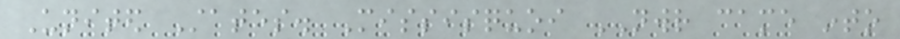United States. Missisquoi NWR came into
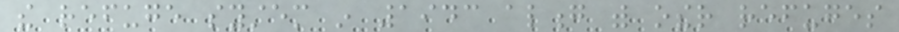the refuge system in 1943 along with other refuges
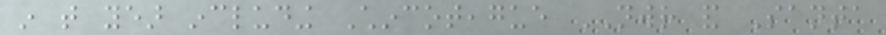in that year including Chincoteague NWR and Santa
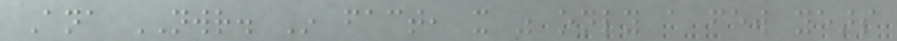Ana NWR. In fact, it was only a few years
